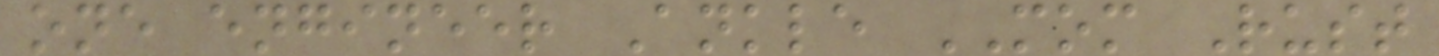one engineer Ankle MOM Rust
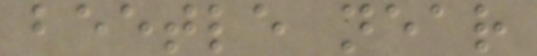beetle near
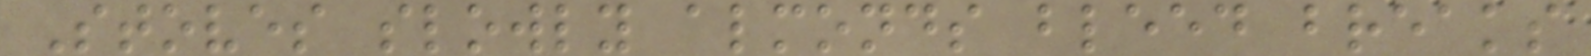Stoves slowly almonds bleed breaks
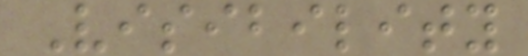Visibility
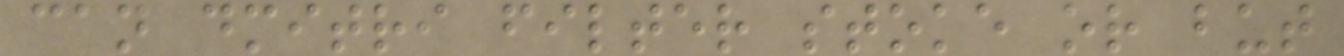can dmitri filter stoke or but
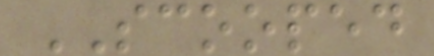SCOOPED
